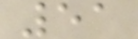51
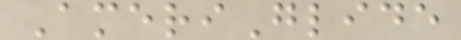AmeriGlide
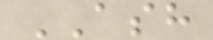ASH
